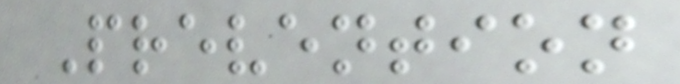Prevention
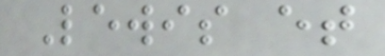Lewis et
